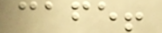cafe!
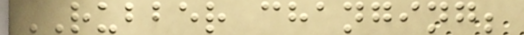RUBBER changing;
